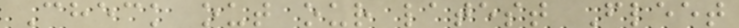Check out our latest Fleet
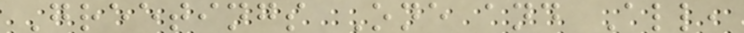Greetings One and All,
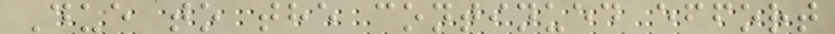Due to the continued effort
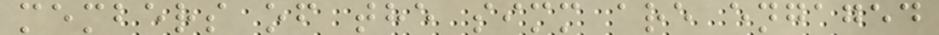members of the simm are engaged
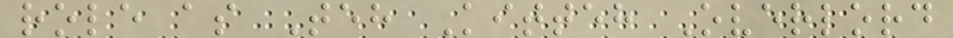role as Teh Kitteh Overlord
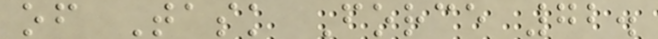of Task Force 72.
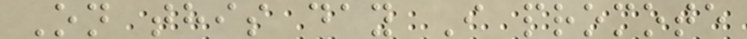On this day I promote
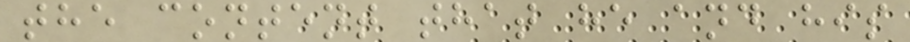the content that he and his
